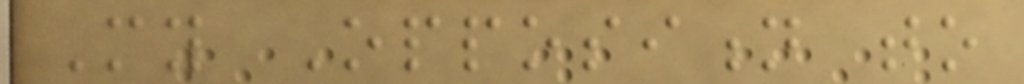My Opposition to
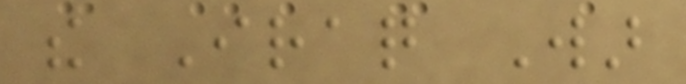the Iraq War
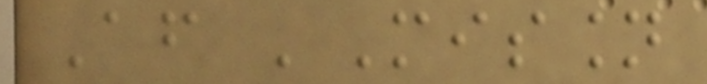After 'Mission
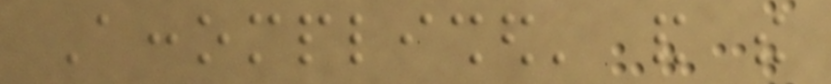Accomplished' and the
